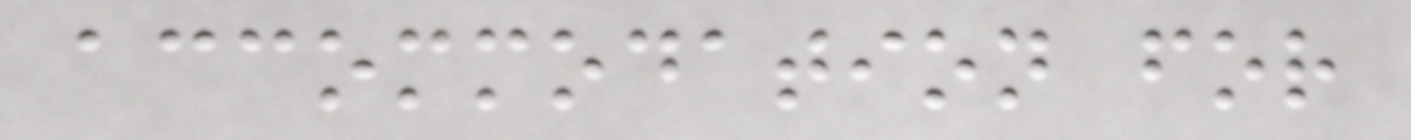accommodation for
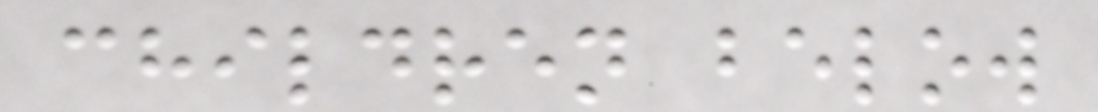children below
